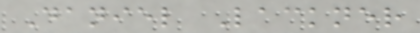Daniel Lackner
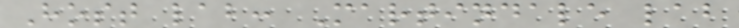Host lab: Martindale lab
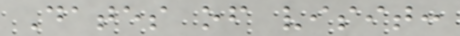Dates of visit:
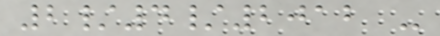2/4/2012 -
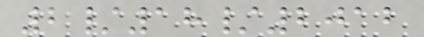2/18/2012
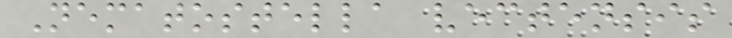Nematostella vectensis
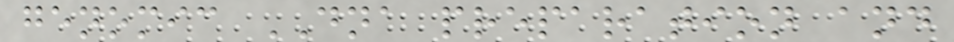genomic DNA preparation and
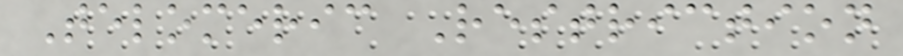Telomeric Restriction
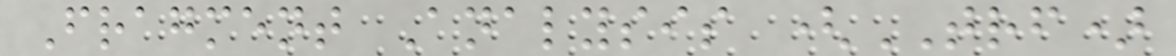Fragment Analysis (TRF)
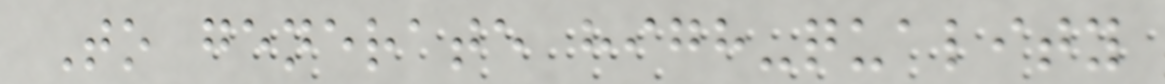To generate high-quality
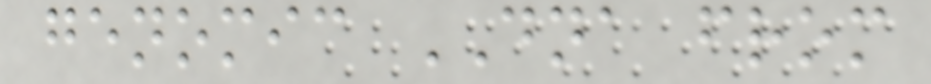genomic DNA from
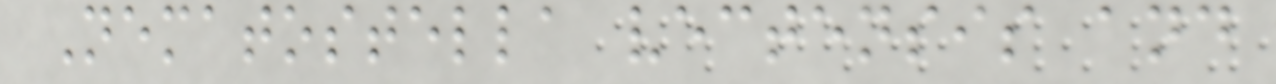Nematostella vectensis and
